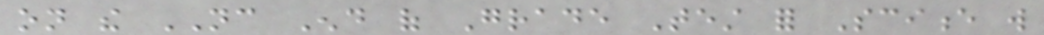on the NC End of Grade Test for Science will
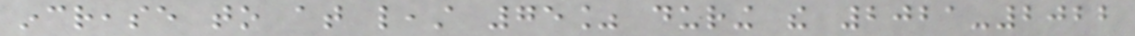increase to at least 75% during the 2021-2022
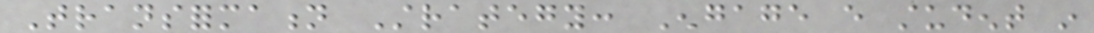Transformation Strategy: Engage every student in
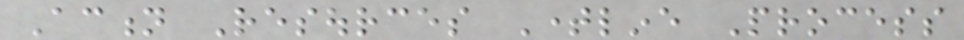Action Resources Timeline Process
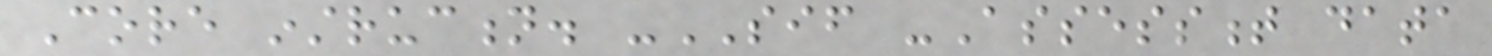Core instruction. -SIF -Assessment data
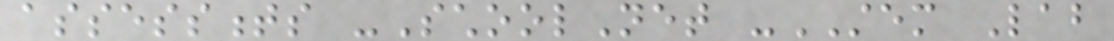assessments -SchoolNet -STEM Lab
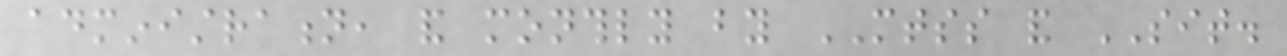administration, and monthly by MTSS and SIT.
